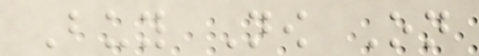Buy Now On
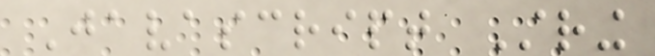Javascript String
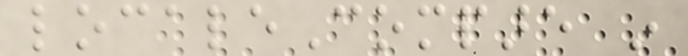localeCompare in
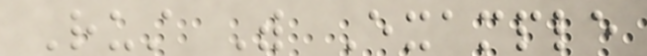Rust With Example
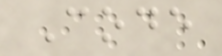Code
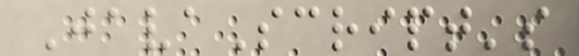JavaScript's
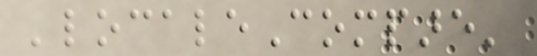'localeCompare'
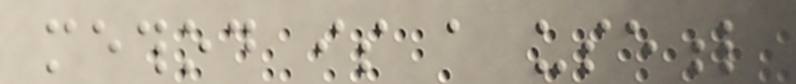method is a useful
